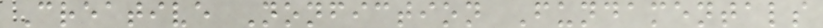Creative Nonfiction Fundamentals
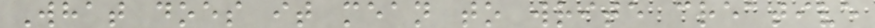What does it mean to write creative
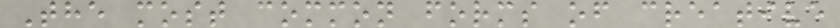The most common forms of creative
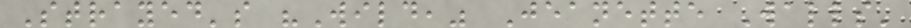Strayed's "Wild," Jeanette Walls'
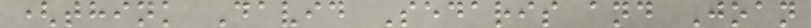(think David Sedaris and Joan
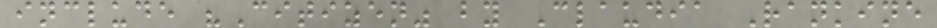include "Citizen" by Claudia Rankine
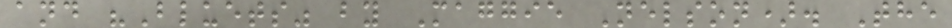and "Bluets" by Maggie Nelson). The
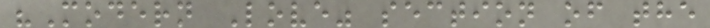"Modern Love" section of the
